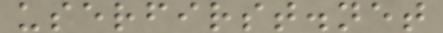userfirst.net
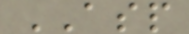ASP
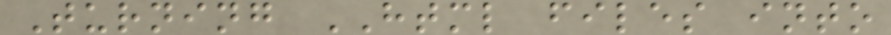Turning HTML files into
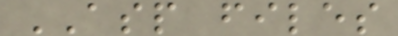ASP files
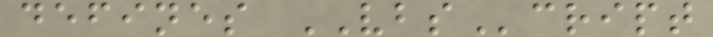defines VBScript
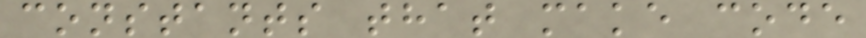constants that make code
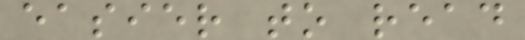easier to read
